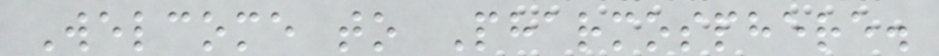Welcome to Pharmosphere.
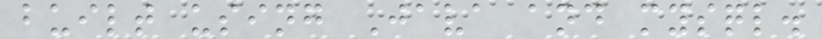built using Java and mysql.
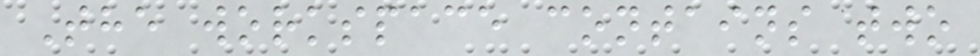The workspace contains two
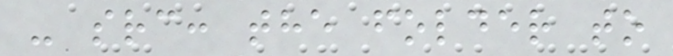- src: the folder to
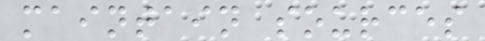maintain sources
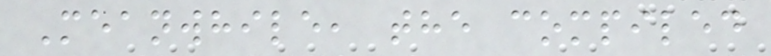Meanwhile, the compiled
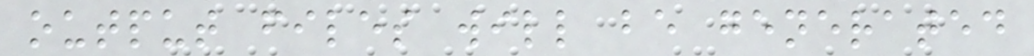output files will be generated
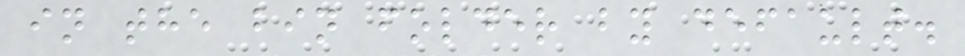in the bin folder by default.
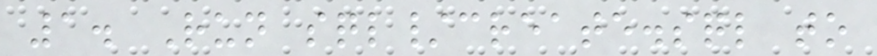1. Run sql/create.sql to
